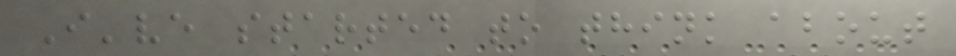I've started to think about
